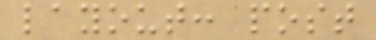layout: post
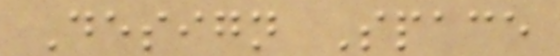Design Space
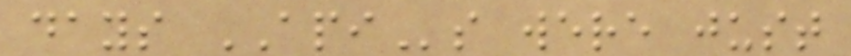days APIs were just
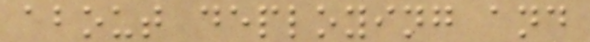about deploying and
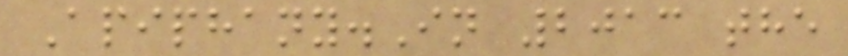Apiphany.In 2013 the
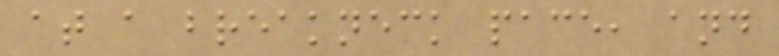at a breakneck pace, and
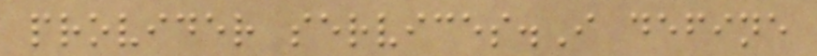provider services.I define
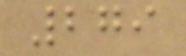279
